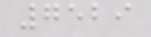7529
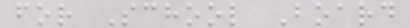for School Board
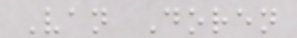Van Doren
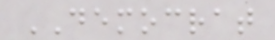DEMOCRAT
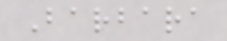Barbara
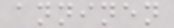anninen
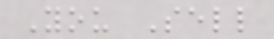You Sell
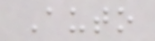Auto
